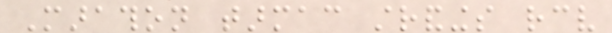Marathon tarmac strandings receive
